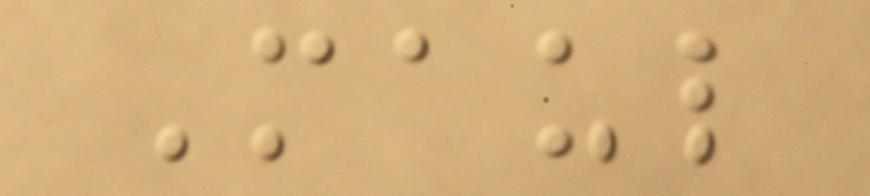Maul
